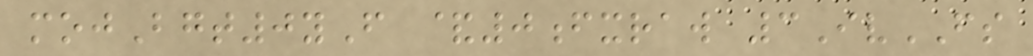mojBgt0yF &0fxraw 3IvFS
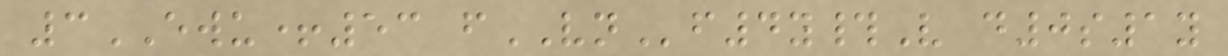3EWU+53 fVNf4y#V d0s1y
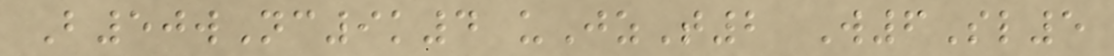B50wNc9k4 uJzT2 W6Sl5
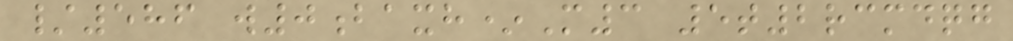/586 w0baxh*M3 5t2rcmdqg
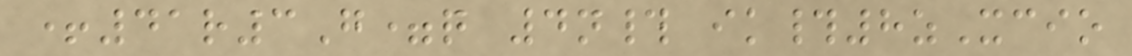+41r3G=q 4n# ik#8zXcio
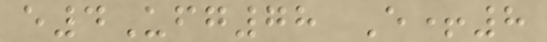e4Ufg78 E+8
